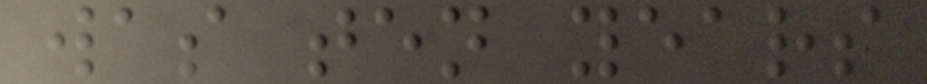was ten years
